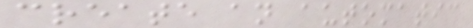create an automatic
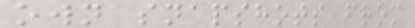own snapshots from
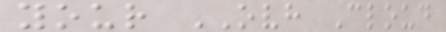your OVH Cloud
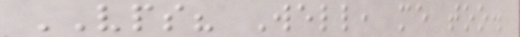VPS? Well, me too.
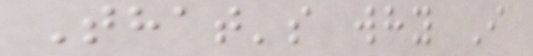That's why I
